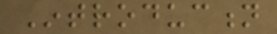Introduction
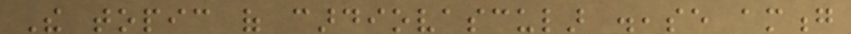The topic of cardiovascular disease among
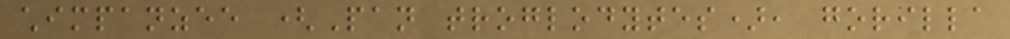chimpanzee (Pan troglodytes), gorilla
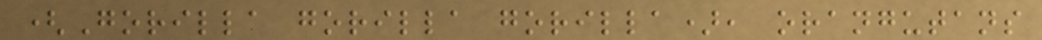(Gorilla gorilla gorilla), orangutans
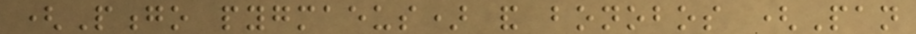(Pongo pygmaeus) and bonobos (Pan
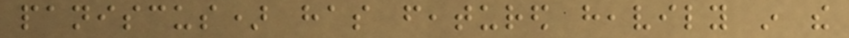paniscus) has featured heavily in the
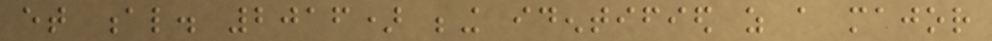et al. 2016) being identified as a major
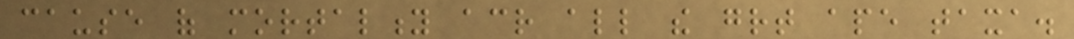cause of mortality across all the great ape taxa.
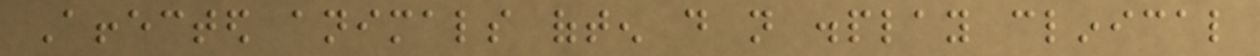Affected animals often do not display clinical
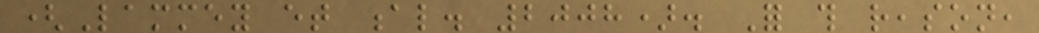(Lammey et al. 2008). For this reason,
